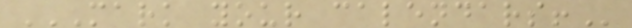MARK YOUR CALENDARS!
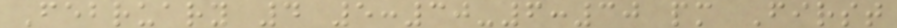February 4 5:30-6:30 pm First
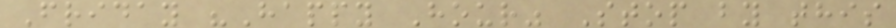Friday "Happy Hour" Stop by this
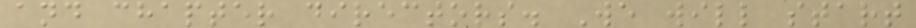and chapter directors. We will start
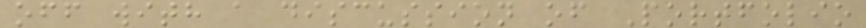off with a discussion of Portfolio
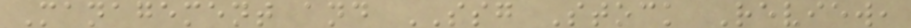Management and SSG Stock Review,
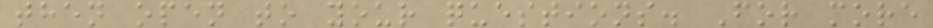then open to your questions. For more
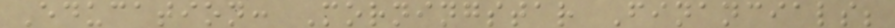Education: Morningstar Financials;
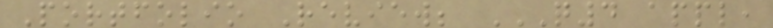Portfolio Review; Q4 APPL,
